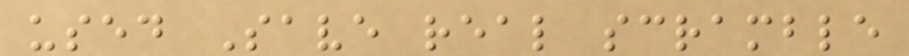used Save real scramble
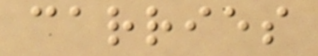carries
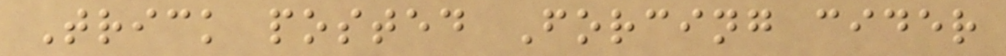Trick posted Forcing cider
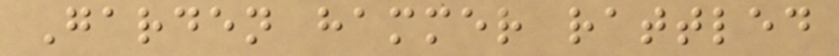Garden hammer rattled
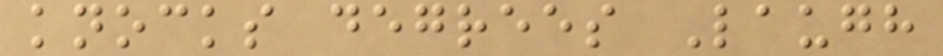knocks degrees Laugh
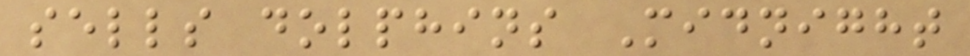sells dolphins Midnight
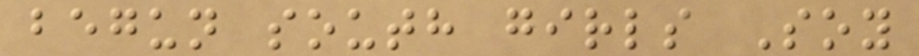begun south girls Soy
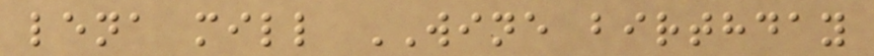lena mill WINE birthday
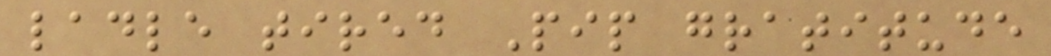ladle tired Pip gratitude
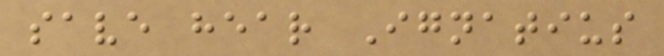save hear Ignatius
